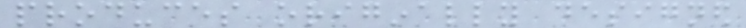produces originally designed
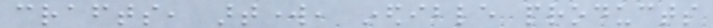crafts, artwork, inedible products
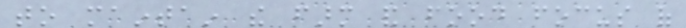to maintain the farm and food focus of
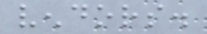vendors.
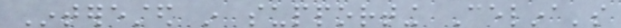Interested in supporting Celina's
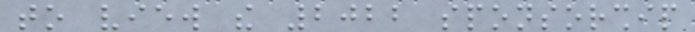to view the 2022 sponsorship
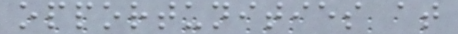opportunities at
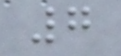7
